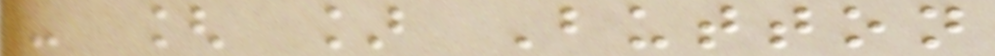- [ ] Button
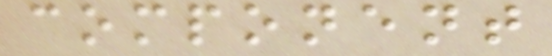component
